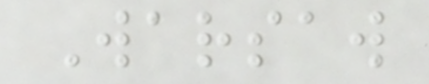Warsaw
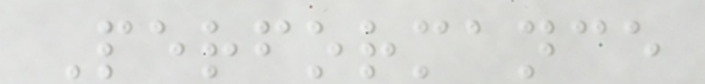Performance
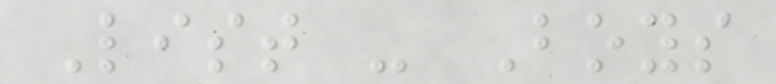List - Boys
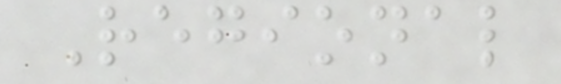Regional
